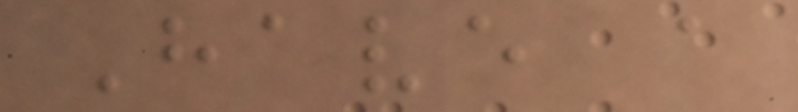Have a
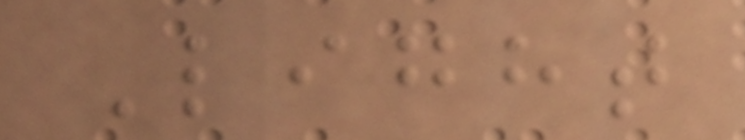Light
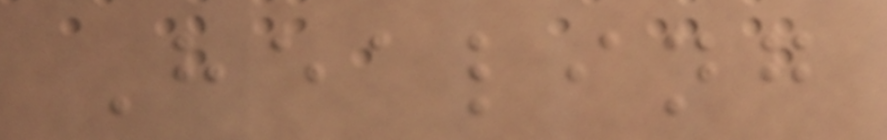Healing
